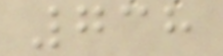738
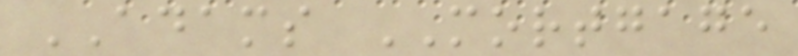ADAMS MORTGAGE
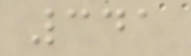341
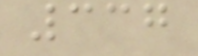337
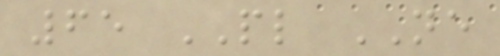65 PL NE
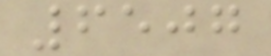6507
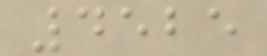4525
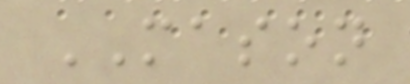MASON
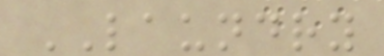LAUNDRY
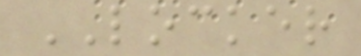LOCKER
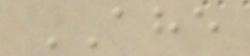AHE
